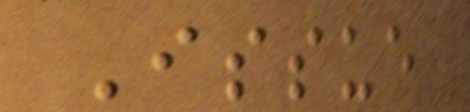Issue
